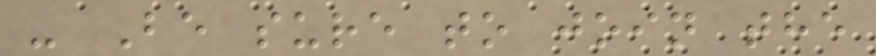- Be sure to join the
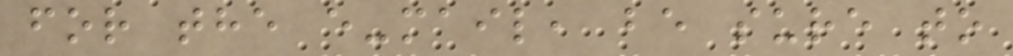for the e-mail, be sure to
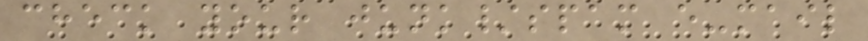check your junk/spam e-mail
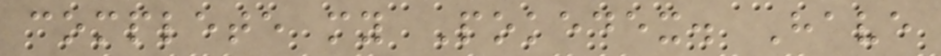complete my Pokedex. Have
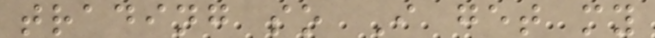trading so I get my
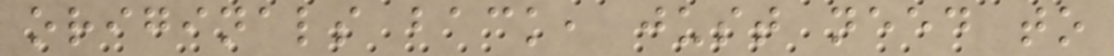originals back, just need to
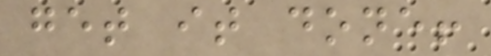get it done!
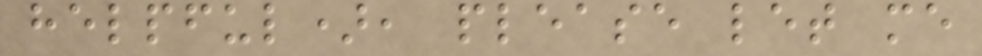helpful), please let me
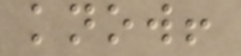know!
